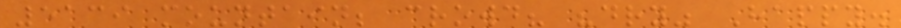5139 mountain; crowd? "dry" Happy.
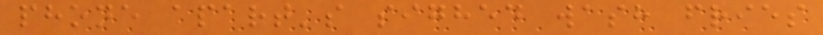phone apart's sighed wash fries
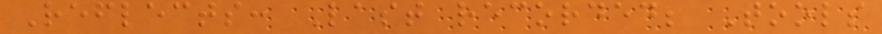Reflects: Last recorded; Tools
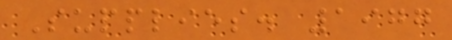Supplies. 1977
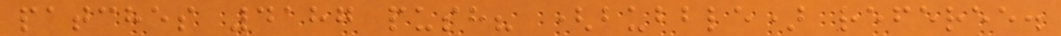patches 4187 push? (bubble) referee.
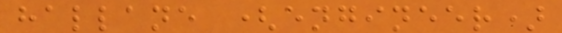hallane (engineer)
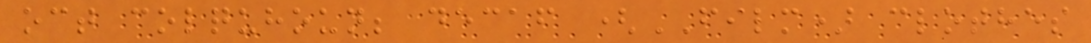oct colquhoun; decaf (FILM) clothes
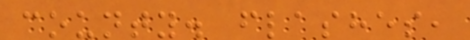county. flashes,
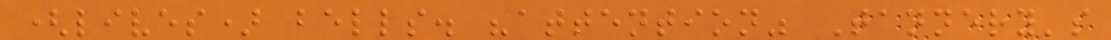(lives) bells. "attention" Tannery's
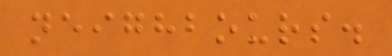neighbours.
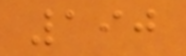190
